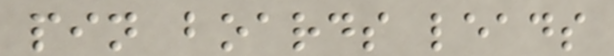pin boards leads
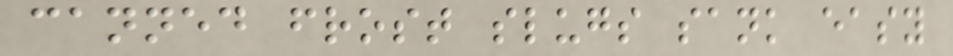canned frost slugs sank easy
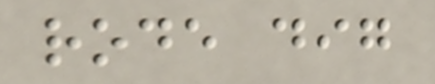rode dig
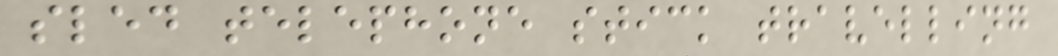sled telephone stick travelling
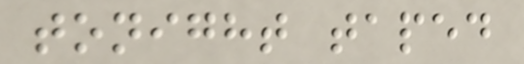tonight taped
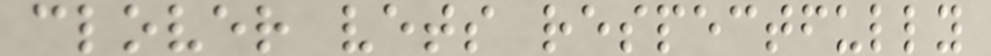clover vets respectfully
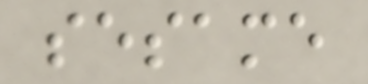sesame
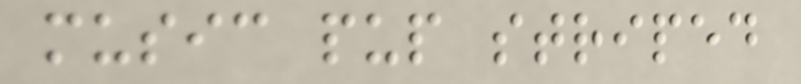music pup striped
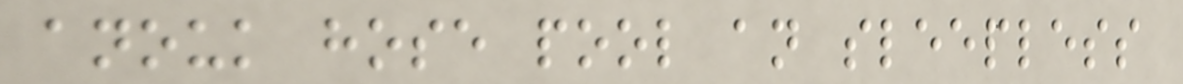anouk hose pool an sleepless
